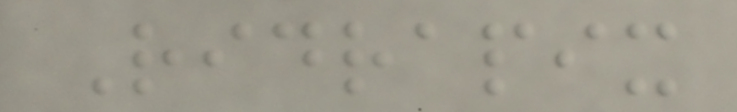Ridrapix
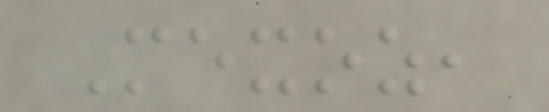Mexoz,
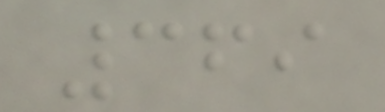369
